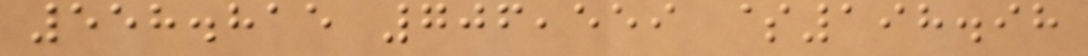558.815 706,559 $198.98
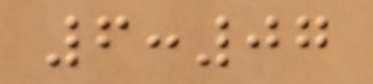6:07
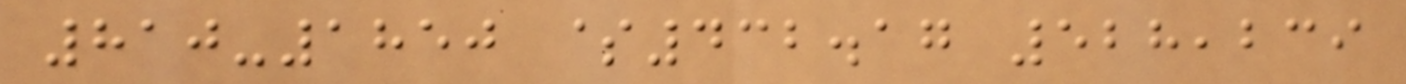810-1850 $432.17 528,239
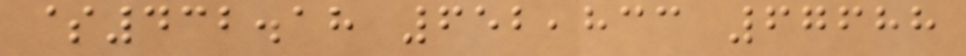$432.18 652,833 67688
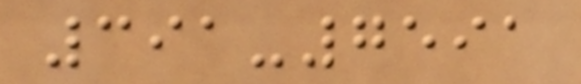391-7591
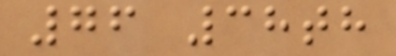76 38th
